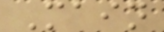Main
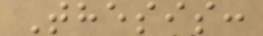Thesis:
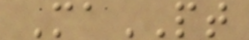MaPT
